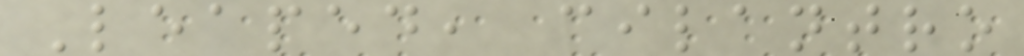Leaped, cilantro
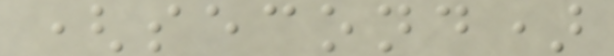(second)
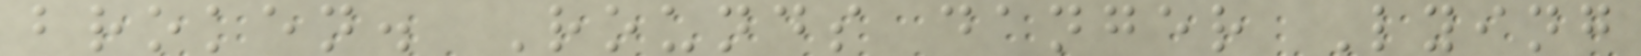broken. Rounds danger Lying
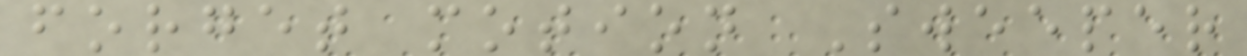forget motion Sweeper
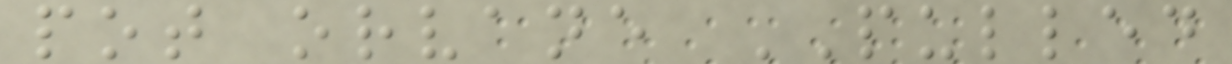pot orvane PULLED
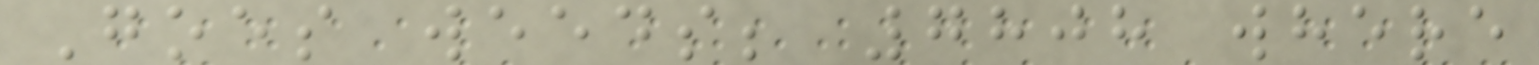Goes weeds; 7808 where
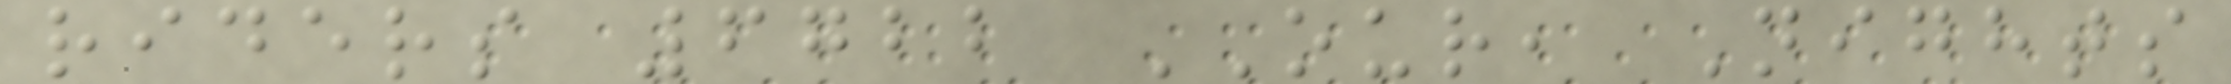riders 6722 OUR, Nights
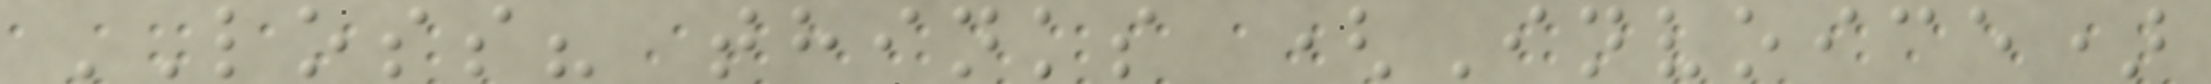LOSS? thinks (Invoice)
